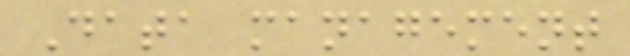Data management
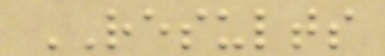RESULTS
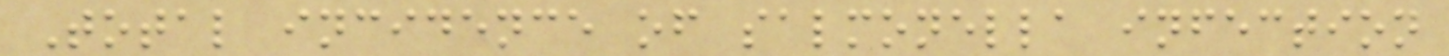Total incidence of salmonella infection
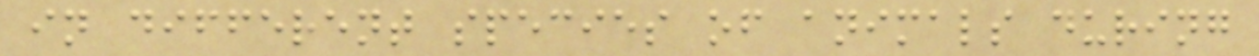in different species of animals during
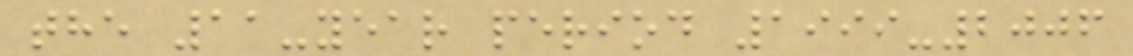the 11-year period 1999-2006
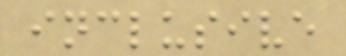inclusive
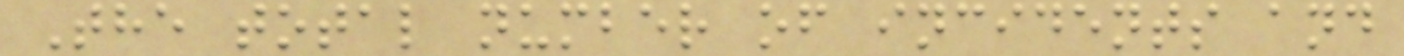The total number of incidents and
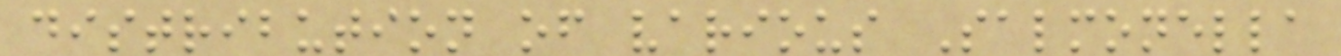distribution of various Salmonella
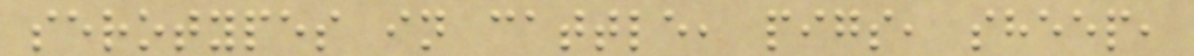serotypes in cattle, pigs, sheep,
